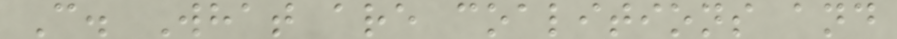C. What are coalitions and
